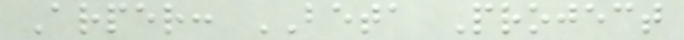Arper: BETA Project
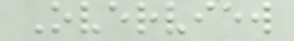Overview
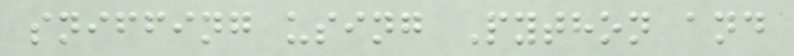sniffing using Python and
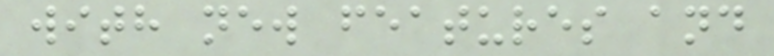with new features and
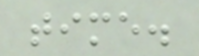time.
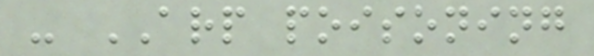- ARP poisoning
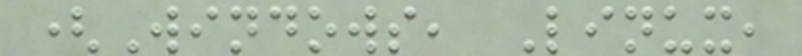(Windows, Linux,
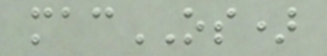macOS)
